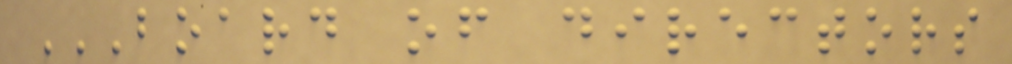BOARD OF DIRECTORS
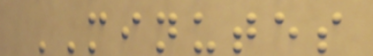MINUTES
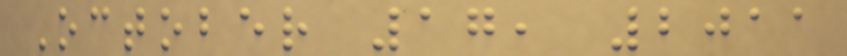October 17, 2011
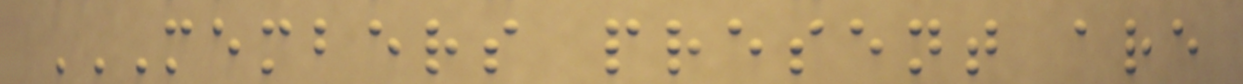MEMBERS PRESENT ARE
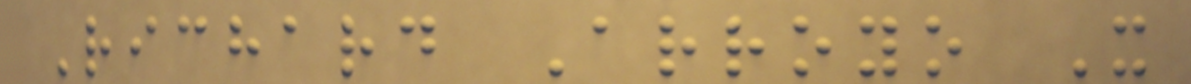Richard Arroyo X
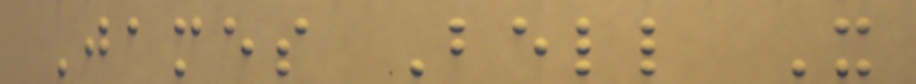James Bell X
